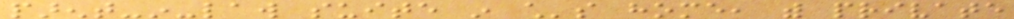parent-in-law suite in child's home, with private
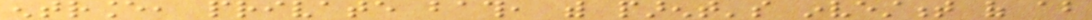entrance, private bath, with parent's investment of about
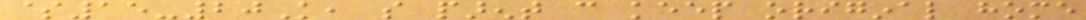$15-20K, so parent can keep original home
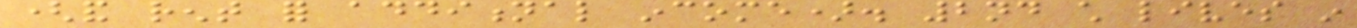(and rent for additional income). 2nd child lives in
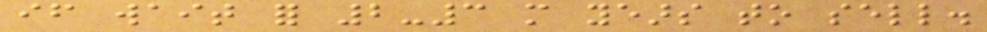if wait for 2-3 more years to sell.
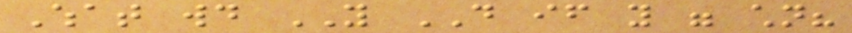What would YOU DO if you were children?
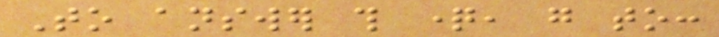To answer this question, go to:
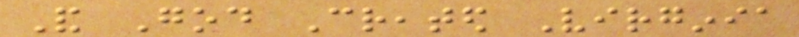And God Created Virginia
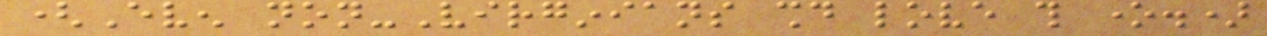(Even non-Virginians should love this one.)
